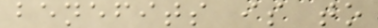benefits is to
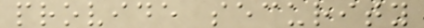provide security
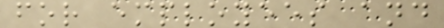for employees and
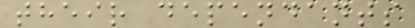their dependants
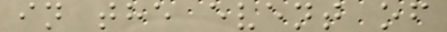in the event of
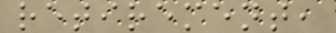retirement,
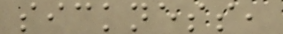sickness,
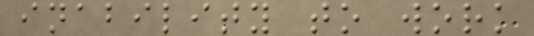inability to work
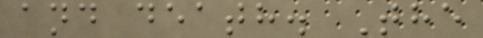and death. The
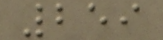259
